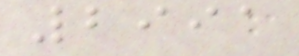2991
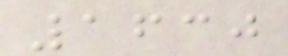1630
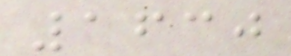1630
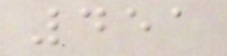451
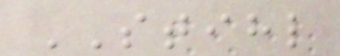STIHL
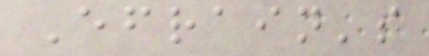Efrain's
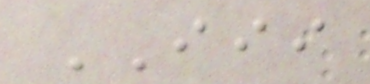III
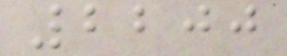2200
